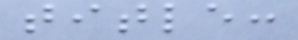title:
